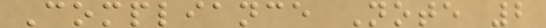Compliance Note 2
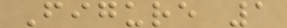Figure 1
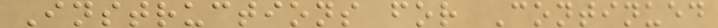Instructions for Continued
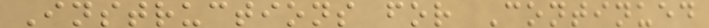Instructions for Continued
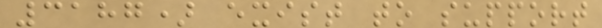3187) exist to support
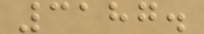3187.
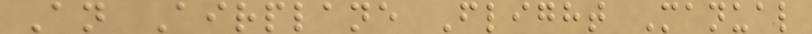An Airplane Flight Manual
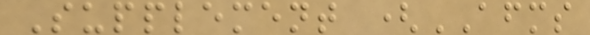Supplement (AFMS
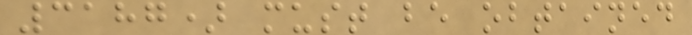3187) must be obtained
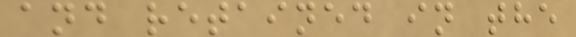and retained in the
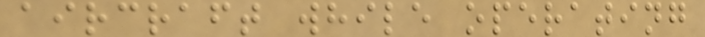aircraft while operating
